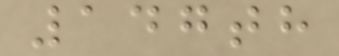147th
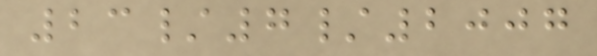23/7/2007
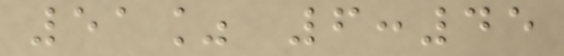51% 6:45
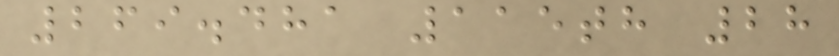269.481 115th 28
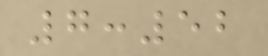7:52
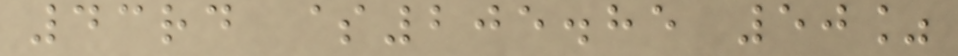43rd $205.85 50%
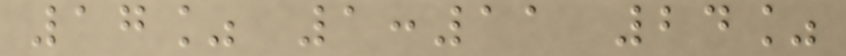17% 1:11 24%
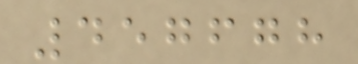457678
